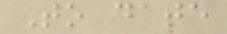To date
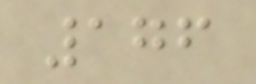176
